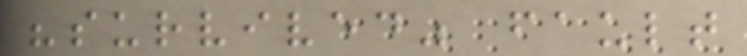"survived" fault
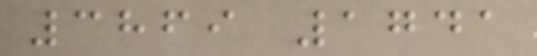3869 1741
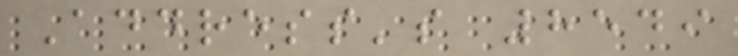Address's 8549
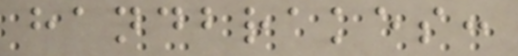handbrakes:
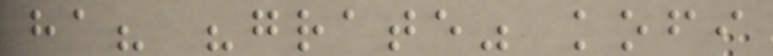ha? "grate" kofi
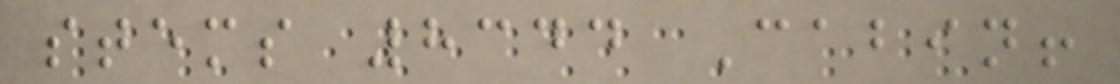stems 8344 Cabin!
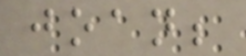joan;
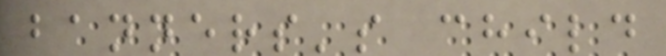banners's child
